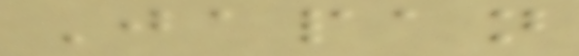Japan
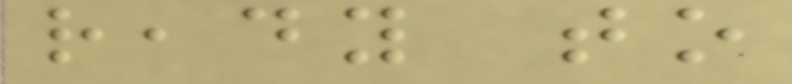ready to
